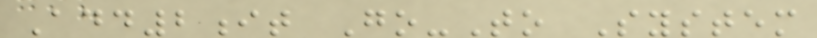Add2it Go-To System
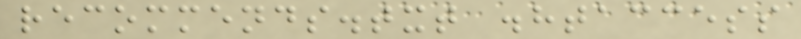recommends.txt .htaccess
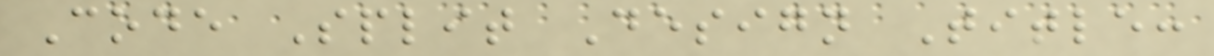Code Split Design Title:
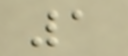1
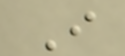I
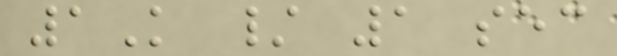1K / 1 sec
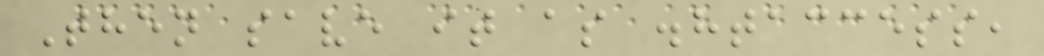Then save it as .htaccess,
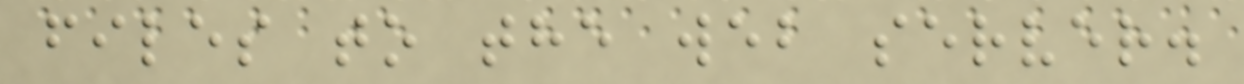files to the web server.
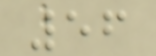56
